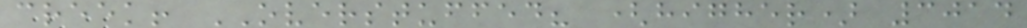creek! OVERSTUFFED? (higher) 3014
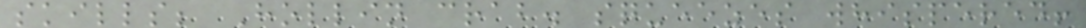skills; Hollin crab. squeezes whispered!
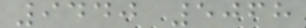9440 5068
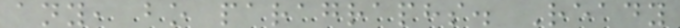any, bo paragraphs. Ready
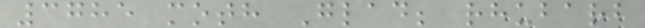3785 moth Glad; rhubarb
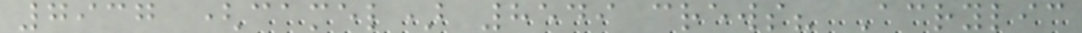7937 (camel) 8549 crews? Acrylic
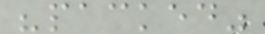"packed"
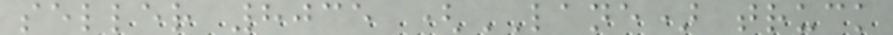seller 8035 (LANE) truck
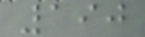190
